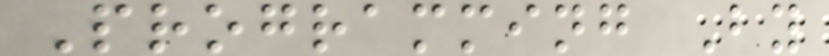Programming By
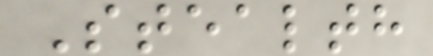Stealth
